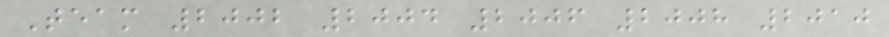Team 2002 2004 2006 2008 2010
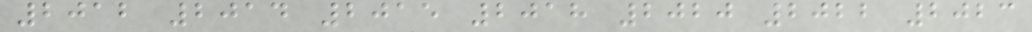2012 2014 2015 2018 2020 2022 2023
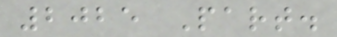2025 Part.
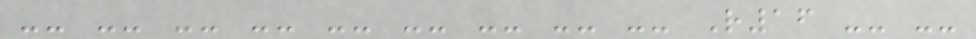-- -- -- -- -- -- -- -- -- R16 -- --
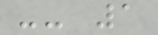-- 1
